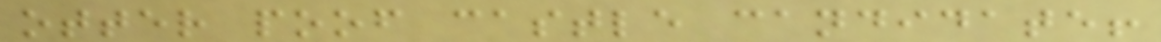otter poof castle candidate!
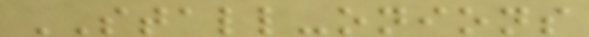STALL-onions
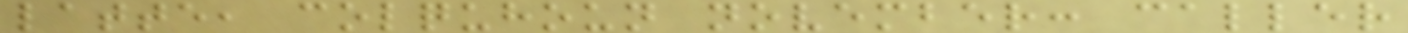latte, colquhoun november: caller
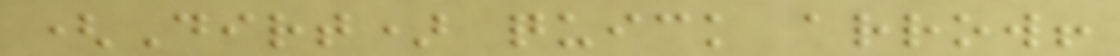(Dirt) quick arrow!
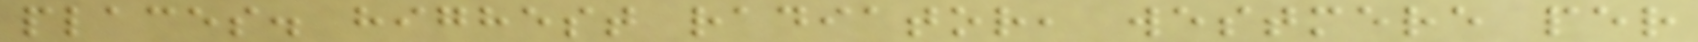places. highest radiator, westmere per
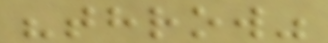"throw"
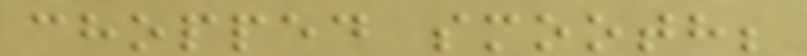chopped smooth;
